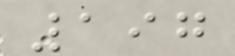197
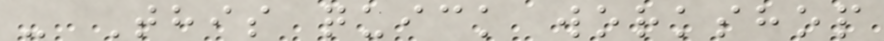- This quick workshop
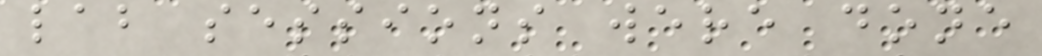lab sessions were done
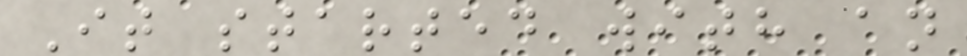It started with an
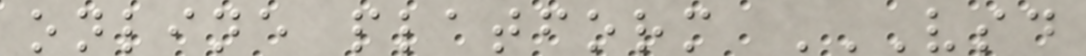online platform VSD
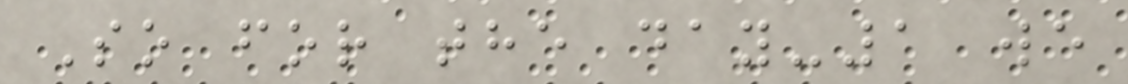So for the day-1 we
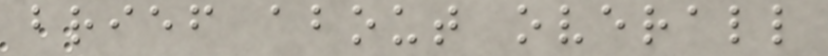brief about overall
